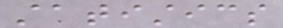statistics
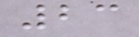23
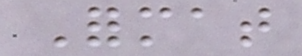Format
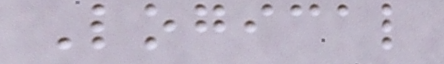Logical
